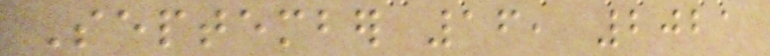September 16, 2021
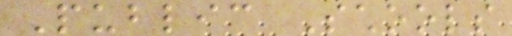Public Schools
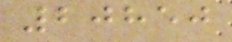20850
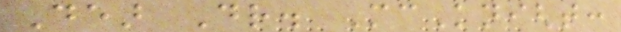Dear Dr. McKnight:
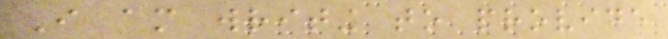I am writing to provide
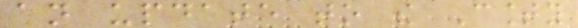an update to the County
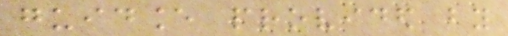guidance provided by
